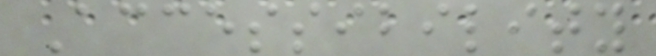Accessibility
